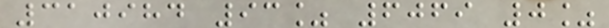310984 93% 6069 0%
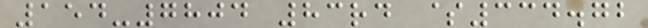154-7804 83rd $334.72
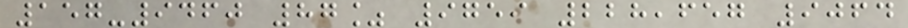157-9460 87% 9759 228,657 9064
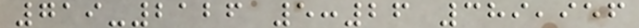719-2126 5:26 389,956
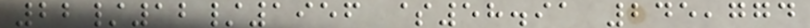22/12/1956 $58.91 245,774
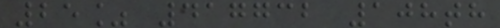25% 417732 108th
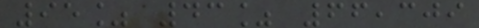95% 43% 66,309
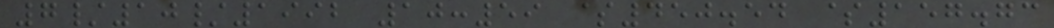7/10/1992 10:59 $450.54 $157.73
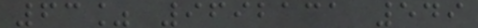63% 9692131 549
